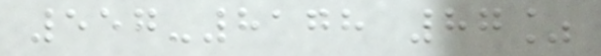557-8178 87%
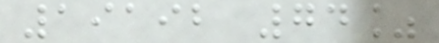19192 74%
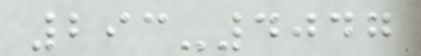293-4047
